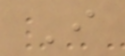I
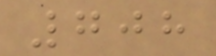708
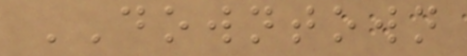DOWNTOWN
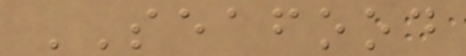SEAFOOD
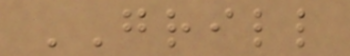GRILL
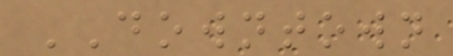DOWNTOWN
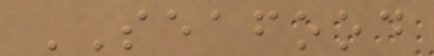SEAFOOD
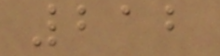212
